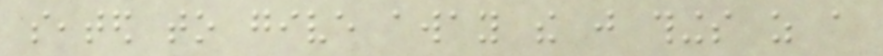seated to give away the just things as a
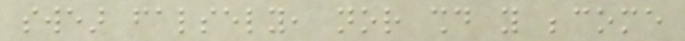swear falsely, nor should you become
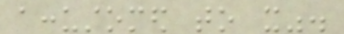accustomed to it".
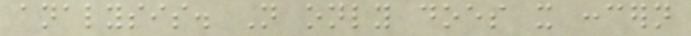analysis. Not only does it concern
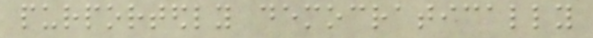purportedly democratically
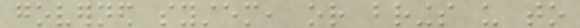governed system, or brings us to
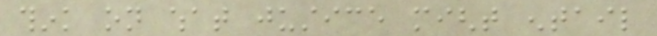think on what justice might entail
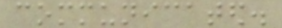communicated.
